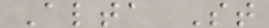Alta St
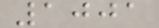1001
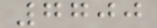7700
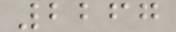2267
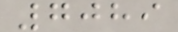7089
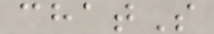chatS
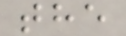the
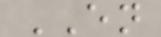EN
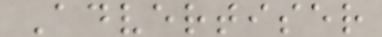Advertiser
